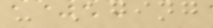- Aging
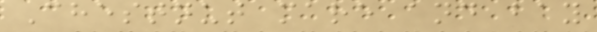Chestnut mare and bay
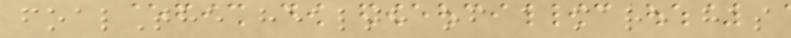foalThe health of a mare has
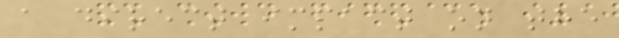a direct impact on the
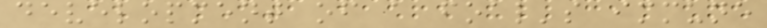development of a foal's immune
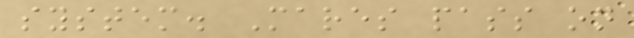system. Mares pass on
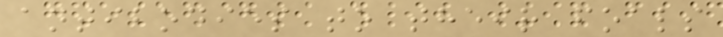antibodies to their foals
